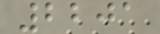2201
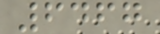6467
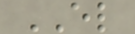EL
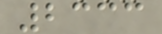2333
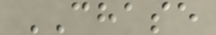CHASE
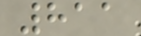811
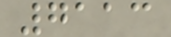7113
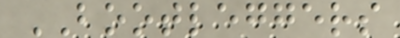BOOTLEGGERS
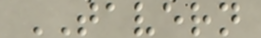TAVERN
